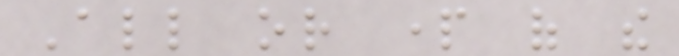All or part of the
